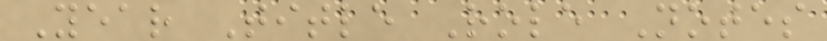Year Title Role Notes
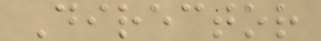Director
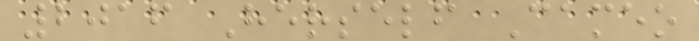2016 Herself Cameo
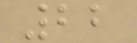22
